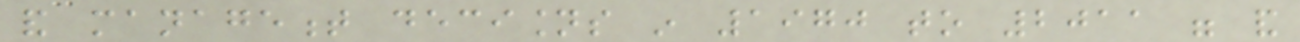and management decisions in 1970 to 2011 were and
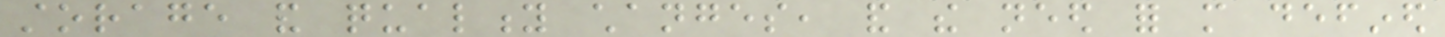storage and quality changes, and the need for more defined
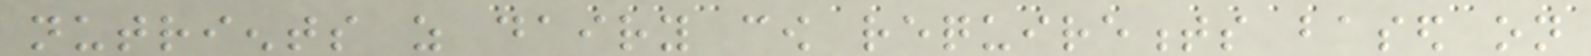nutrients as dairy cow requirements based on
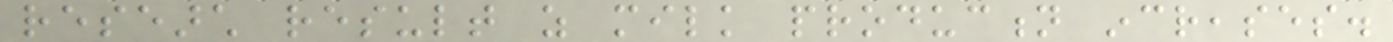research result as milk production increases.
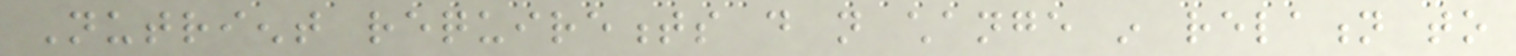Nutrient requirements do not change in relation to
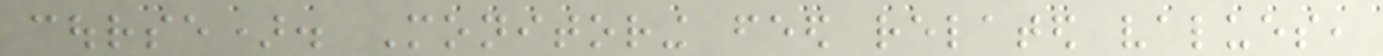course). Monitoring feed related values,
